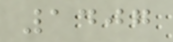1407
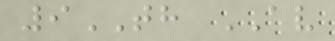9TH AV
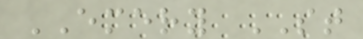EMERY ST
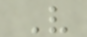V
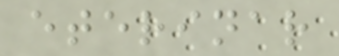eterinar
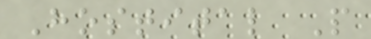Hostital P
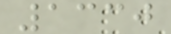1330
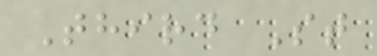Third St
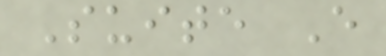Suite E
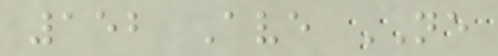152 Ave NE
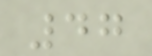47
